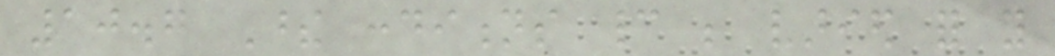10.7 These conditions cannot be varied for you
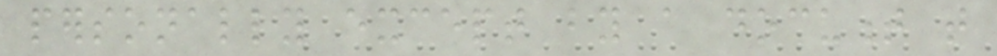personally except by a document that
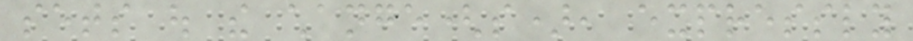sets out the change(s), expressly
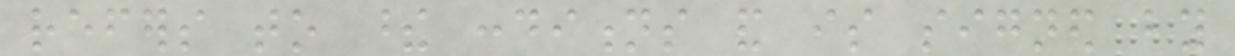refers to these conditions and is signed by
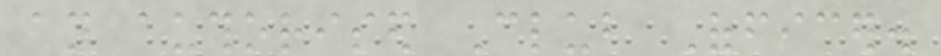an authorised Club Officer.
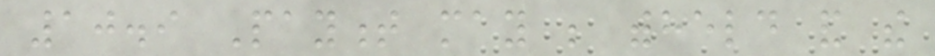10.9 Payment may be withheld and the
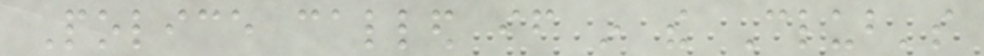Police called if in the Club's
